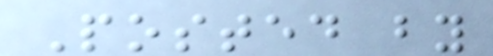Posted by
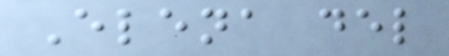Elena del
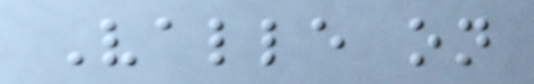Valle on
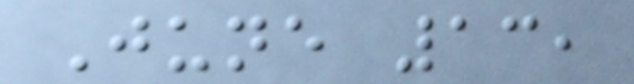June 13,
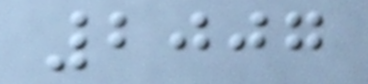2007
